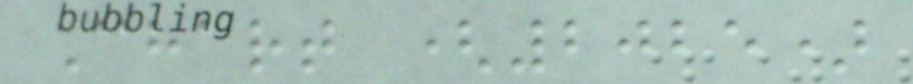Chart (2025)
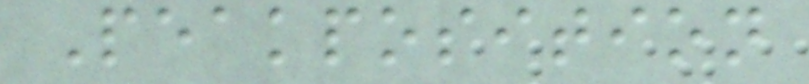Peakposition
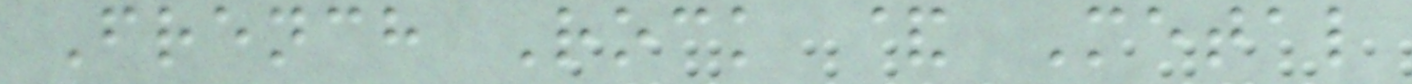French Rock & Metal
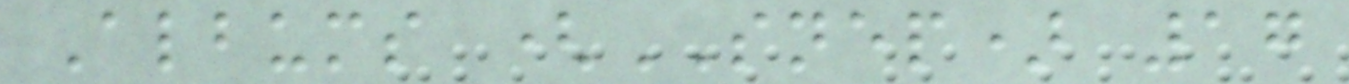Albums (SNEP) 17
